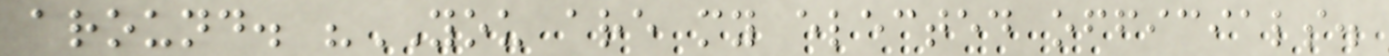around. "YOU are my elected officials.
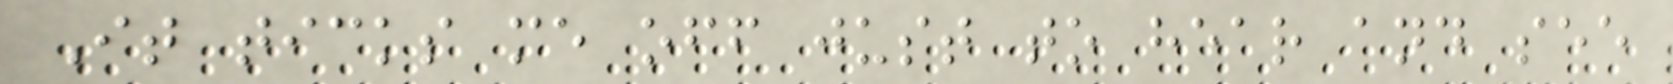It ticks me off just to hear and see
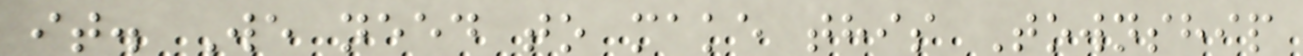it. We need to make this Township
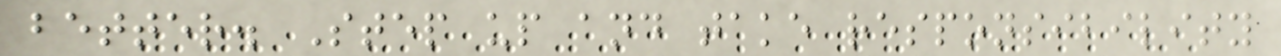better. Step up and take responsibility
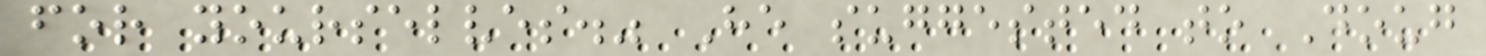for yourselves." He suggested to Doug
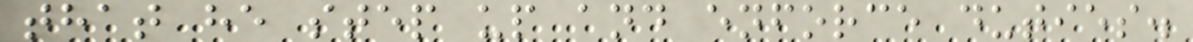that he step up and enforce duties.
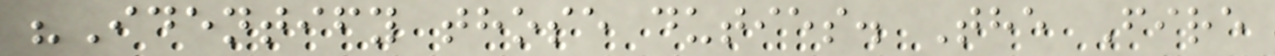"Identify those duties. The Fire
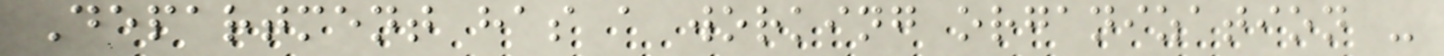Department has a working organization -
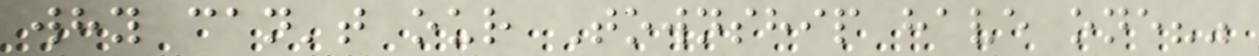why can't our Township have one?"
